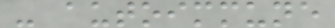- autoimmune
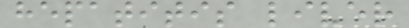hepatitis liver
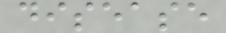disease
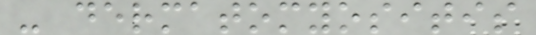- dermatomyositis
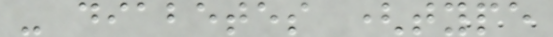- diabetes (type
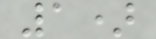1)
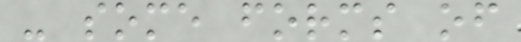- some forms of
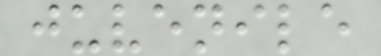juvenile
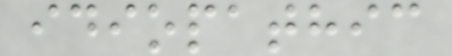idiopathic
